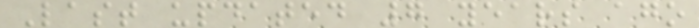Last updated 7 years ago
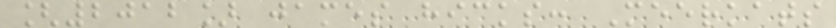[2012] james hicks: Meerkats
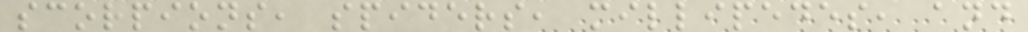scorpions, spiders, millipedes, and
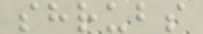shrubs
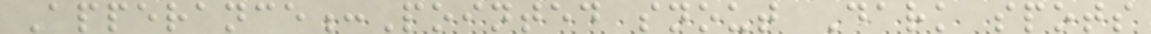Apperance:Pointed snout Dark spots
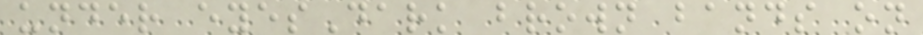under eyesDark brown bands on
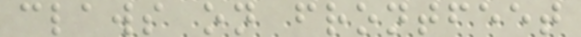claws on frontfeet
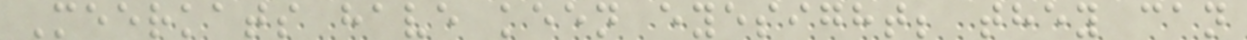Meerkats have keen eyesight; they can
